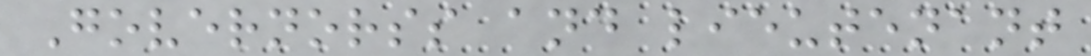Governorss and lieutenant
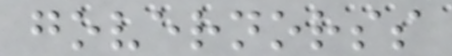governorss
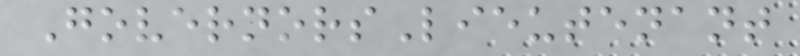GovernorsLieutenant
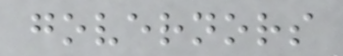governors
